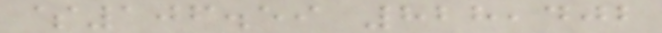$106.59 828,402
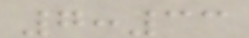7:33
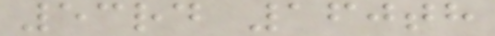53rd 160th
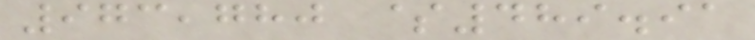973,780 $489.91
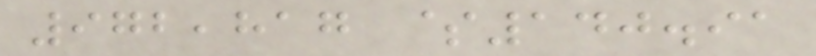972,817 $140.91
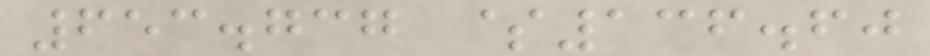653.737 $136.60
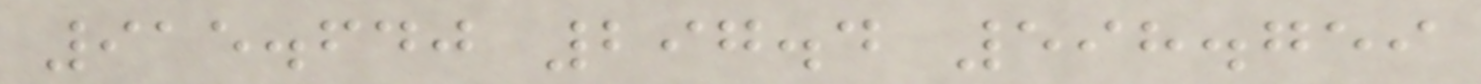915.640 297.4 598.759
